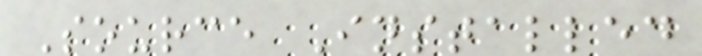Source Installed
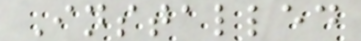Installed
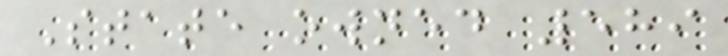State owned 589
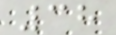38
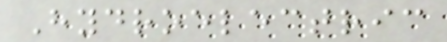Hydroelectric
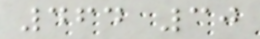464 30
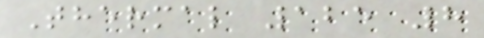Thermal 125 8
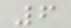6
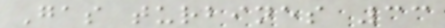Gas turbines 33
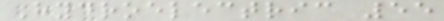Hydroelectric 55
